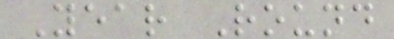Year Round
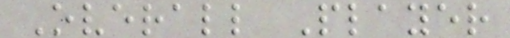Overall Player
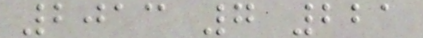2013 7 221
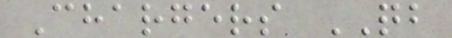Chargers QB
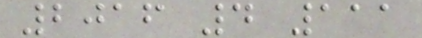2016 4 111
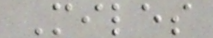Miles
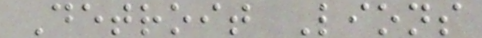Detroit Lions
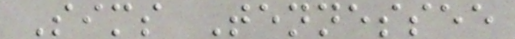Sims Tennessee
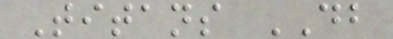Titans DB
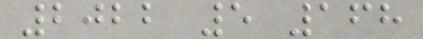2022 5 168
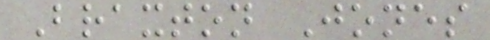Braxton Jones
